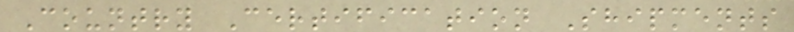Country Certification Shipments
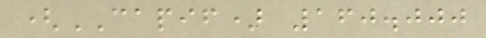(CAPIF) 160.000
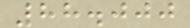88.000
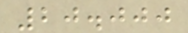20.000
